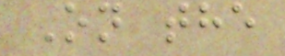On the
